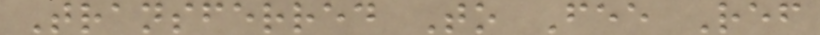Transferred To Fee Ref
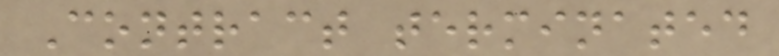Contract terminated
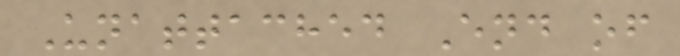Unattached End of
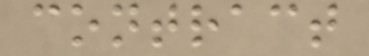contract
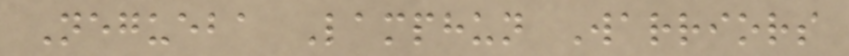Negueba Lamphun Warriors
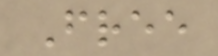Free
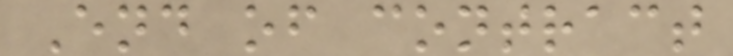End of contract
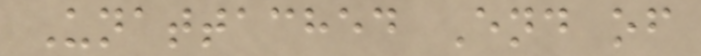Unattached End of
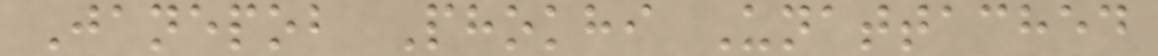Janepob Phokhi Unattached
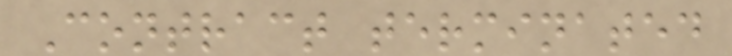Contract terminated
